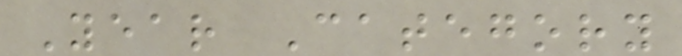Year Category
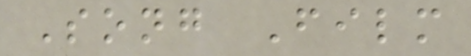Song Film
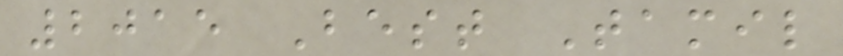2015 Best Tamil
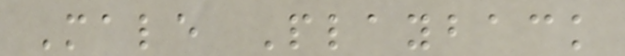Male Playback
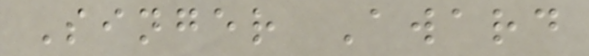Singer Award
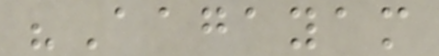"Aagayam
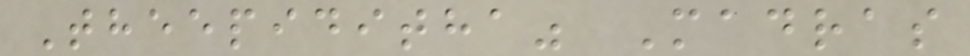Theepiditha" Madras
